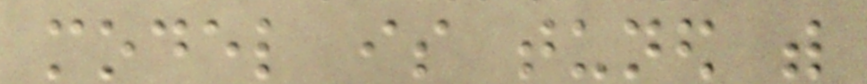model is tuned with
